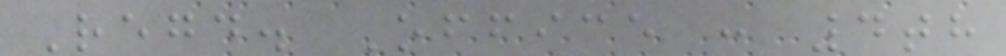Regd. Office : 4th
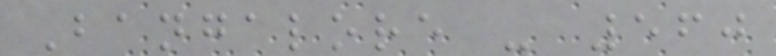Bangalore - 560
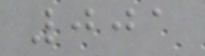001
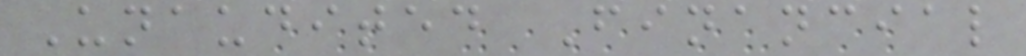Unaudited Financial
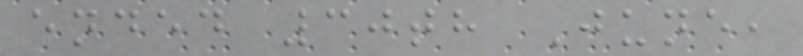ended 30th June,
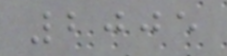2005
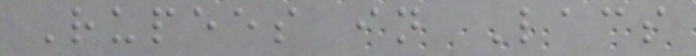Rupees in Lacs
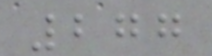277
